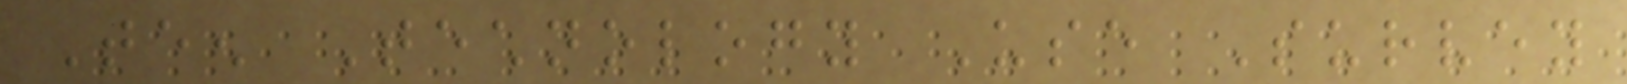Teen Technology Use Survey
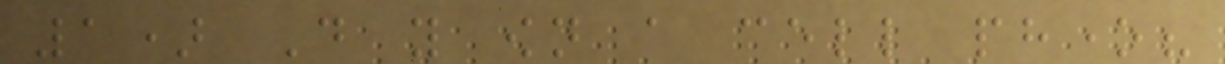1) Do you own a cell phone?
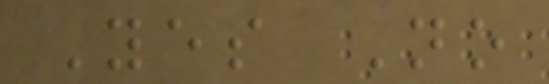Yes No
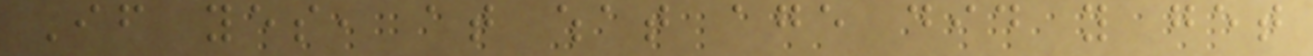If yes, at what age did you get
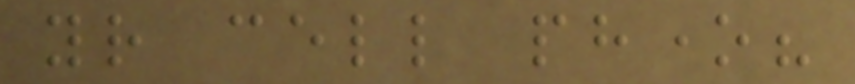your cell phone?
